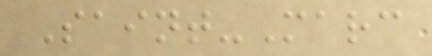Saint-Marc
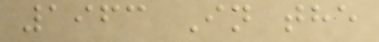1963 In the
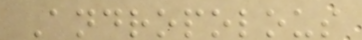Andropolous
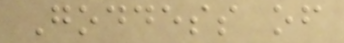Goddess of
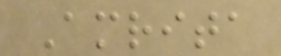Amrita
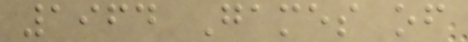1964 Games of
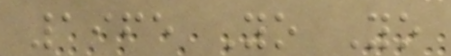1965 Yo Yo
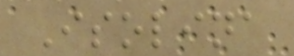Isolina
